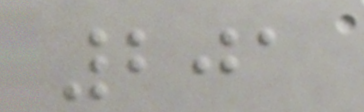201
